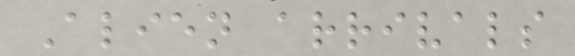Alien arrivals
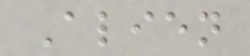Alien
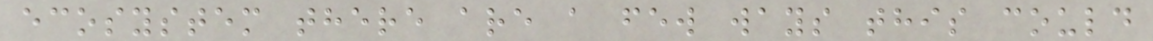ecosystem there are a few ways this could
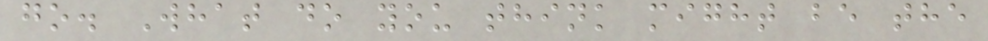go. What do you think might be the
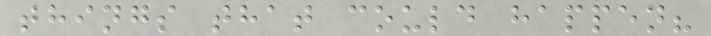things that could happen?
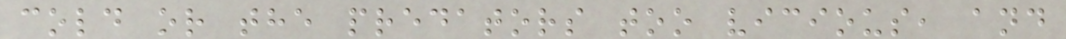cold or the predators too vicious, and
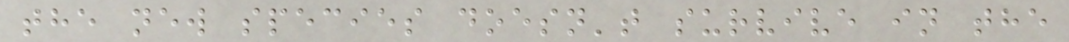the new species doesn't survive in the
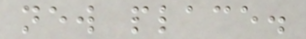new place.
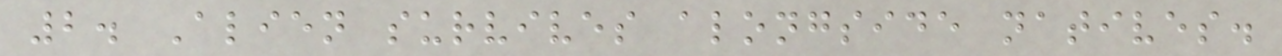2. Alien survives alongside natives.
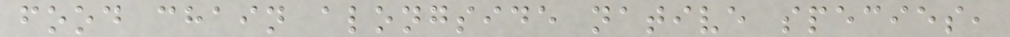food chain alongside native species,
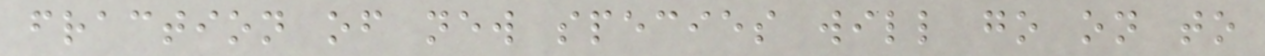fraction of new species will go on to
